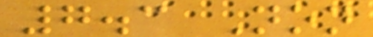7.3 Non
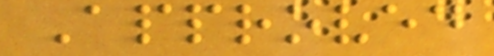Approved
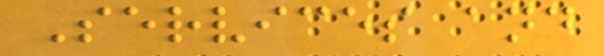Services and
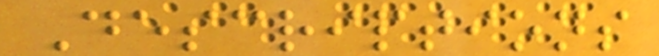Descriptions
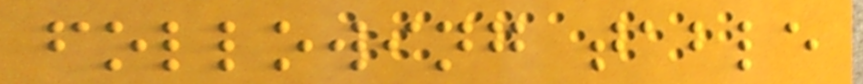following table
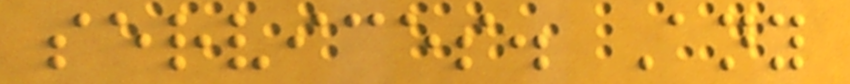services. Any
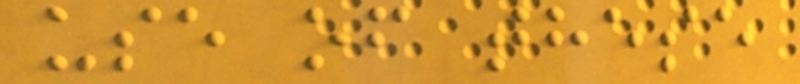use of these
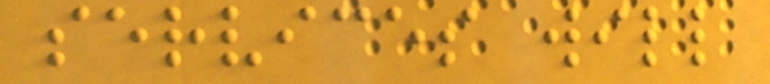services will
